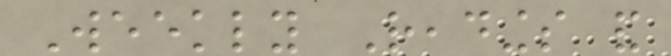Weekly Readings and
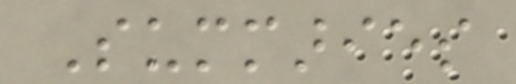Summaries
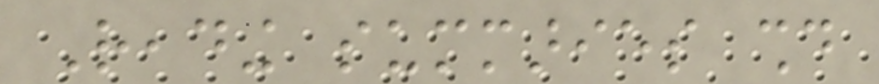Reading summaries should
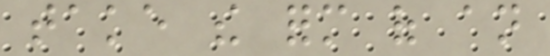take the form of an
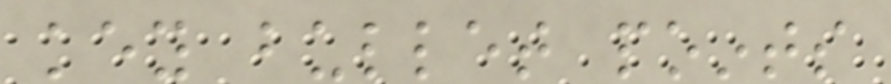key bullet points
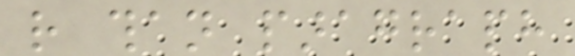rather than paragraph
